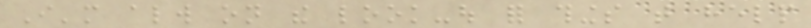I'm always on the look-out for things that help
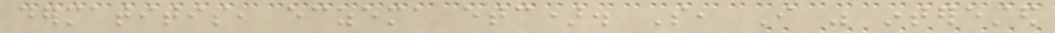dermatitis, eczema etc). So, I was interested
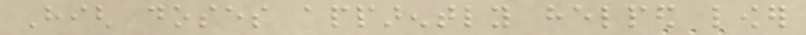High doses apparently helped lower
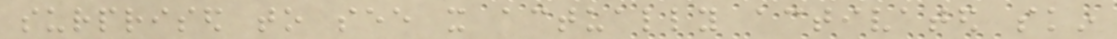surprised to see it actually activated skin
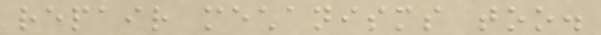repair mechanisms too.
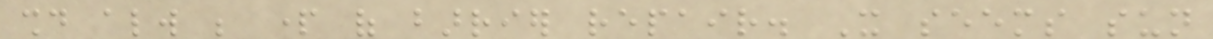should always be part of barrier repair. It seems sun
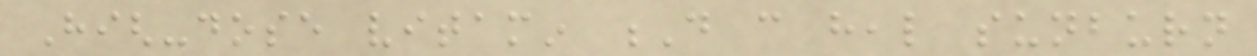High-dose vitamin D can heal sunburn
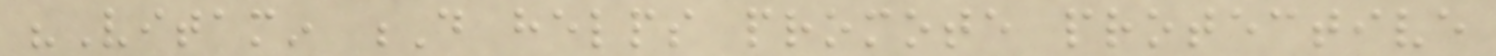"Vitamin D helps promote protective
